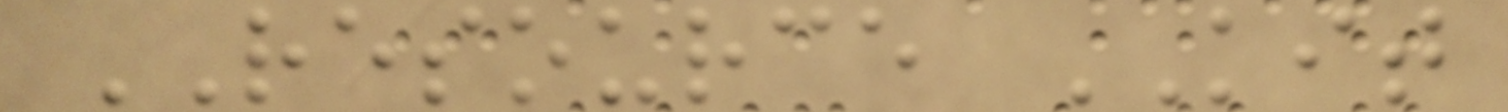RESOURCE KIT
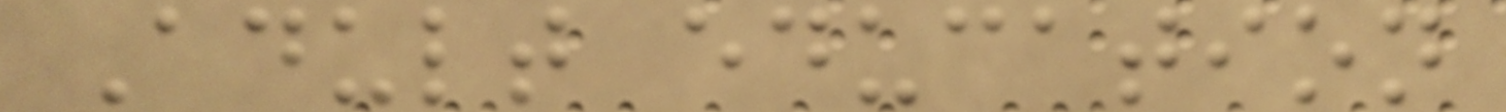Adult education
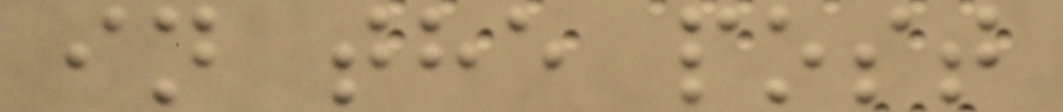in the post
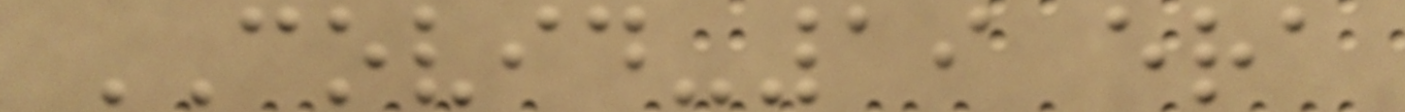COVID-19 era
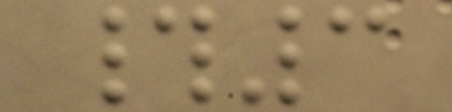#3
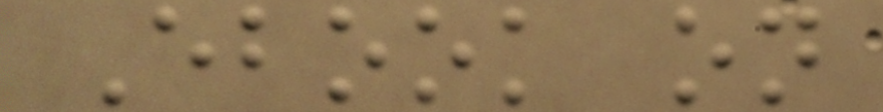Ebook on
